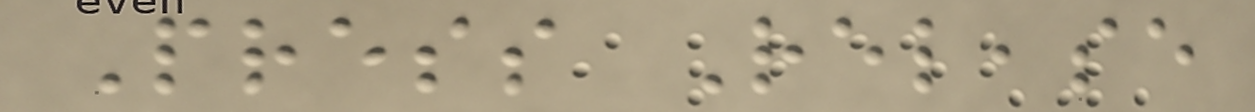Press Release
